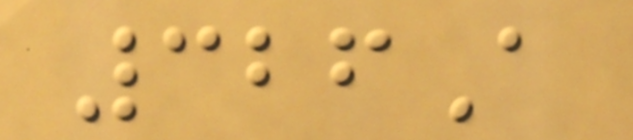326A
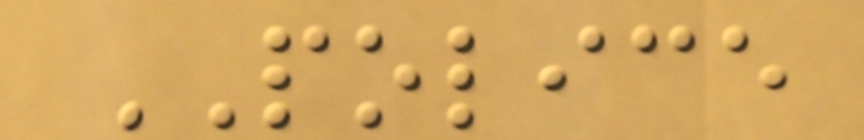POLICE
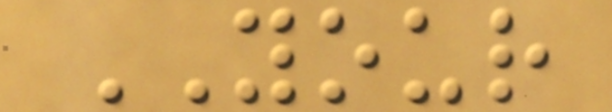YOUR
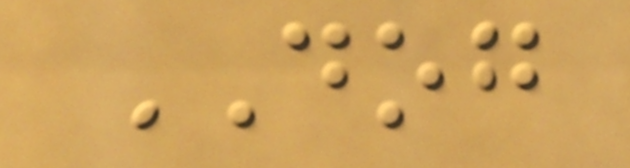DOG
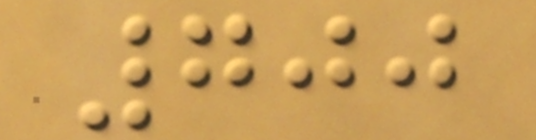700
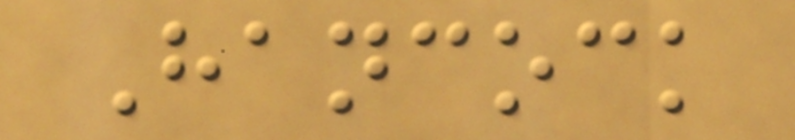Hancock
